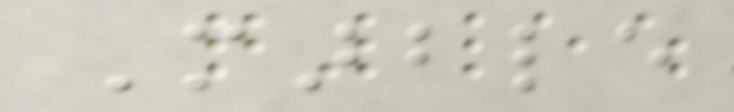Marble
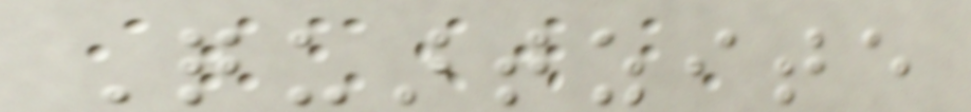Quartzite
